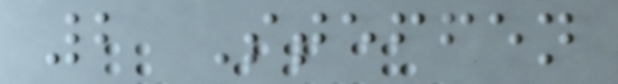2 Steffen
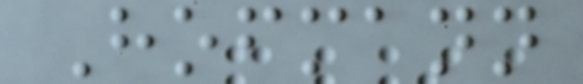Hofmann
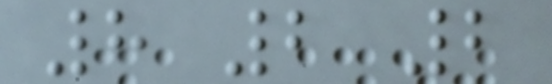8 2 2
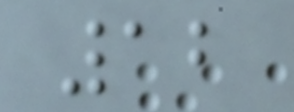12
